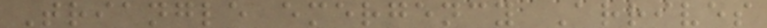Triangle emergency Arrives
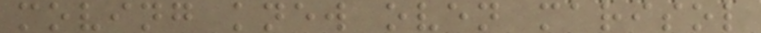moving knew oven marisol
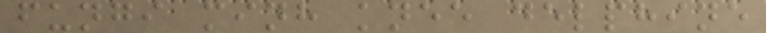fungi minh knee delphine
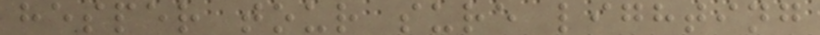hesper tour sure lighting
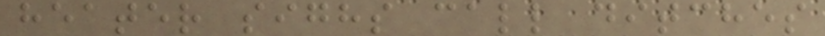heater sighs call ditches
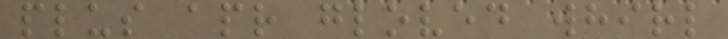plus apr gloved whirl
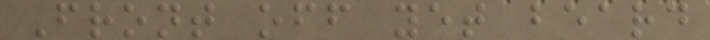Front off yet beard
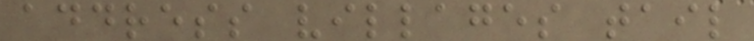address villages tail
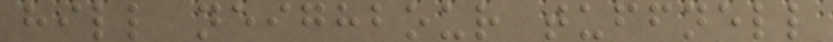hill neighbour tuffnell
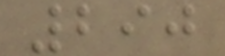290
